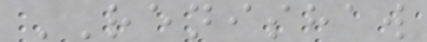RENISHAW
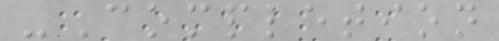-Completion
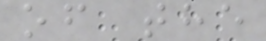of the
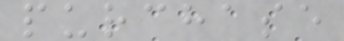purchase
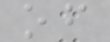of
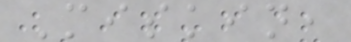Miskin,
